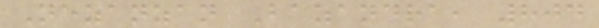Nezanzan Bazandra, 804
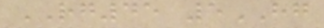RG45 5HG
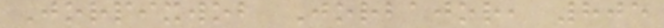Jorpixwob Jorbajor, 805
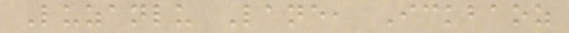Luzanlu Lane, Ickbaoz
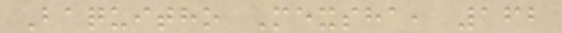Baquitho Mexsha, 162
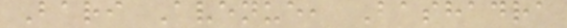Bari Avenue, Bashadra
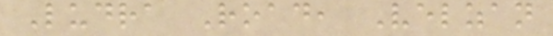Ludra Road, Velzan
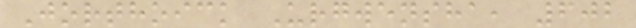Jorthoick Urgwensha, 602
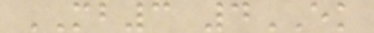MB3 4EK
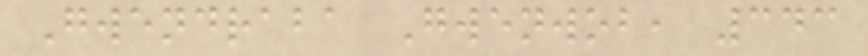Gwendraba Gwenwob, 343
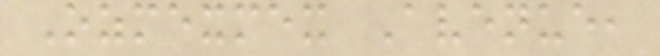Ozmexmex Avenue,
